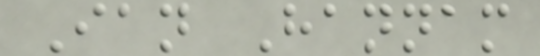Ian Hannam
